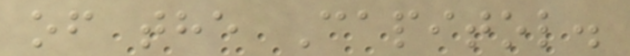of the Capitol.
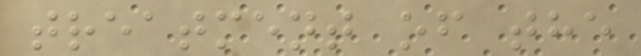treatment of the
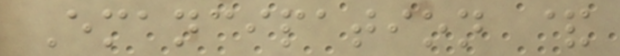Emancipation &
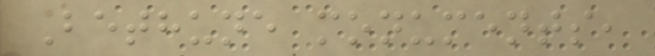Bethune monuments,
